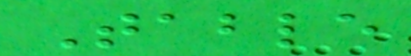Table
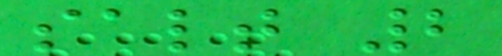salt 2
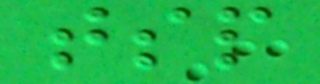tsp
